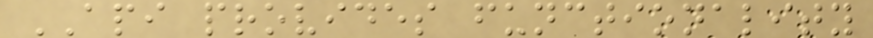API provides functionality
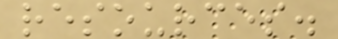resources.
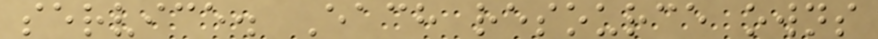service. Each resource owns
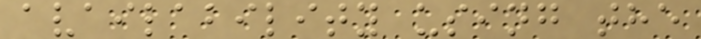availability using the
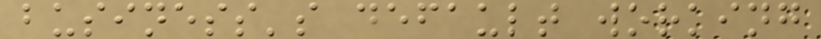business's default working
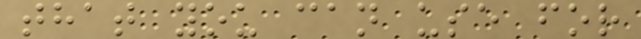that you can use for
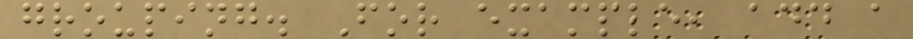grouping. For example, add a
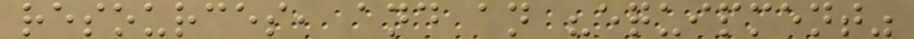resources, and an "equipment"
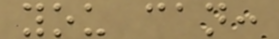you can:
